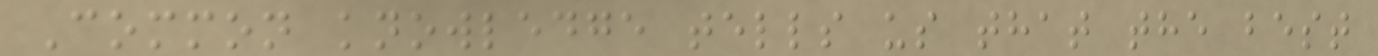Common knowledge tells us that the best
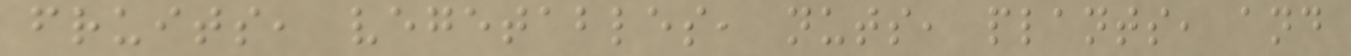fruits, vegetables, nuts, plants, and
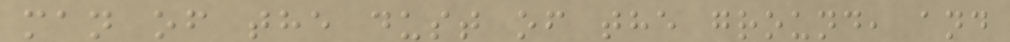man of the dust of the ground, and
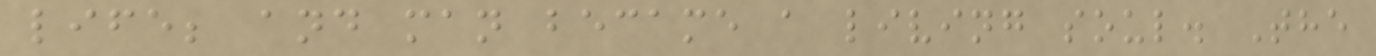life; and man became a living soul. The
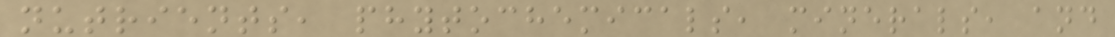nutrients, phytochemicals, minerals, and
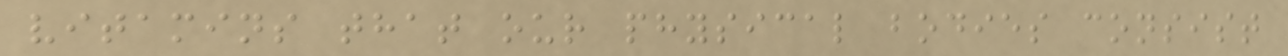vitamins that our physical bodies consist
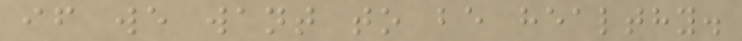if we want to be healthy.
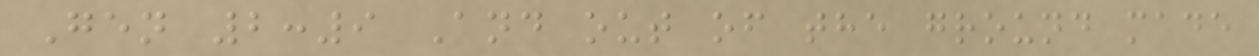Gen 2:9 And out of the ground made
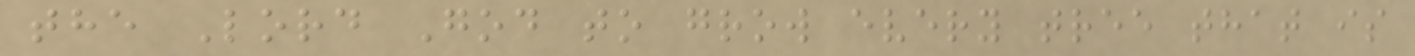the Lord God to grow every tree that is
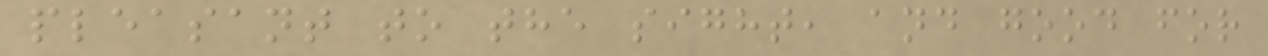pleasant to the sight, and good for
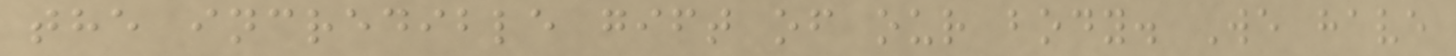the incredible gift of our body. We have
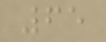65
